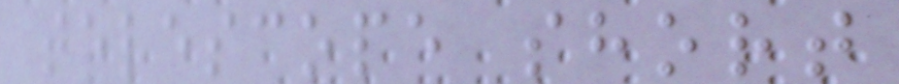telescope short
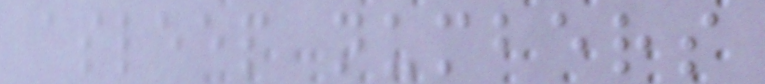asleep numbers
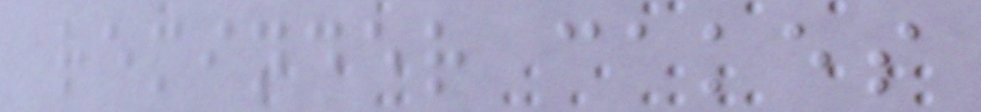reminder cakes
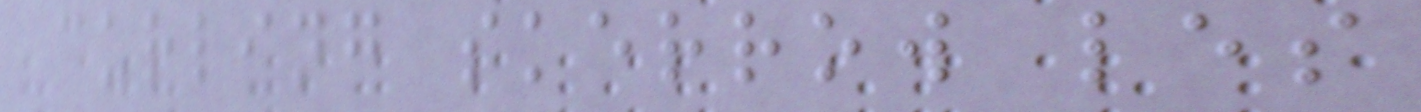curling skerrow les
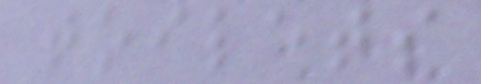toilets
